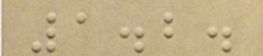1.2.
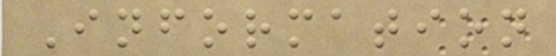Information
